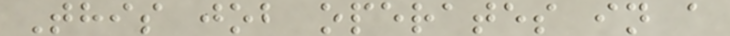This job operates in a
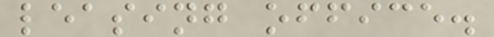leasing office.
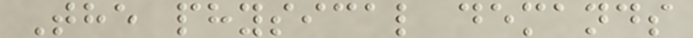The physical demands
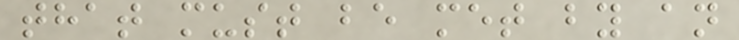that must be met by an
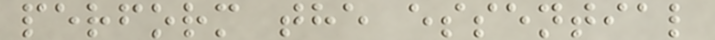perform the essential
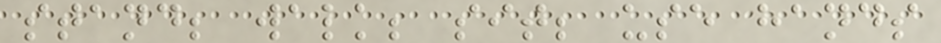stand; walk; sit; use hands
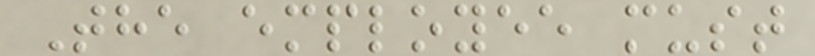The employee must
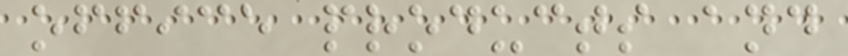office products and
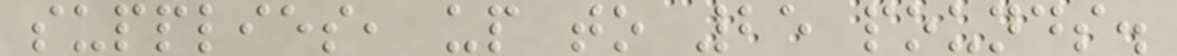supplies, up to 25 pounds.
